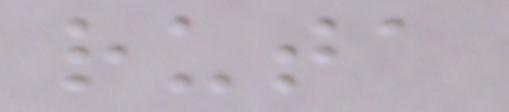ruta
